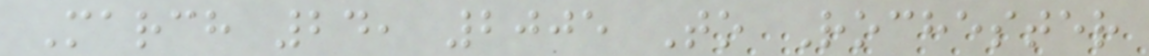March 24, 2005 To Rochester
